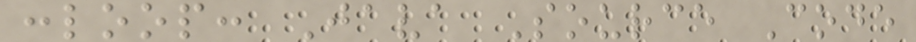:loop: Java Source Code
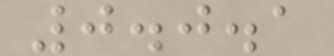0.0.1
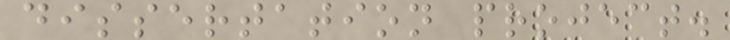dissertation project.
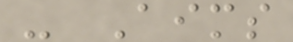- Aims
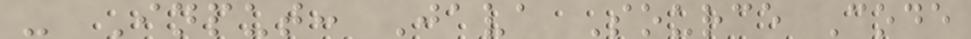- Input: Java Source Code
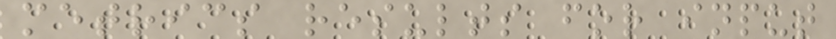metrics results for input
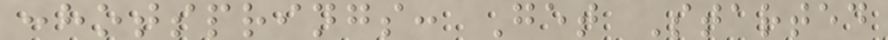:hotsprings: Get Started
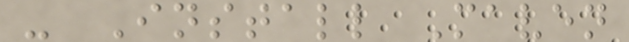- Install Maven
